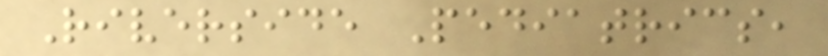Riverside Pediatrics,
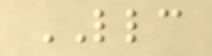LLC
